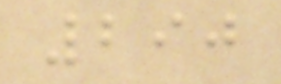290
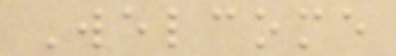Welcome
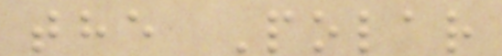the Polar
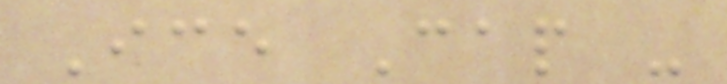Ice Cap -
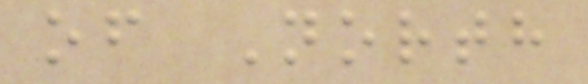of North
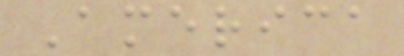America
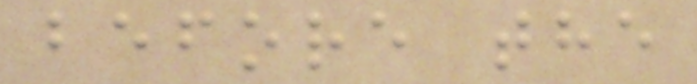before the
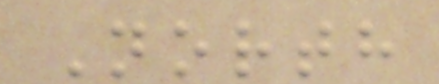North
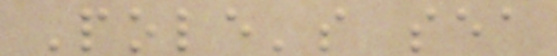Pole's sea
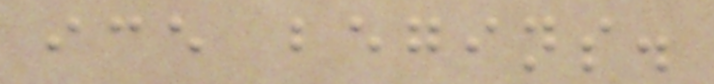ice begins.
